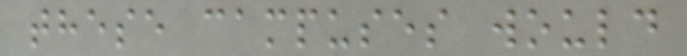these campuses would
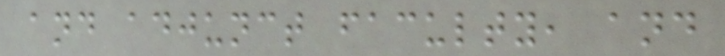and adjunct faculty, and
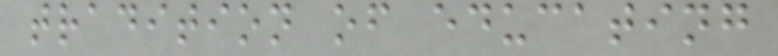tradition of educating
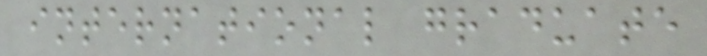international graduate
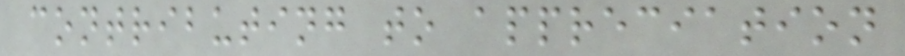contributing to appreciation
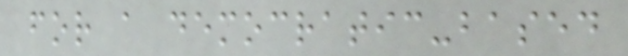for a democratic-based
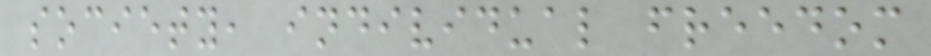society, individual freedom
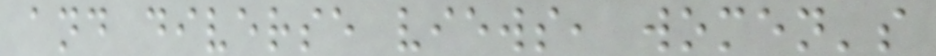and diverse views, women's
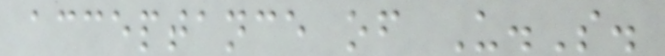acceptance of U.S.
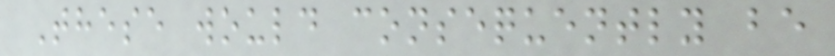These would consequently be
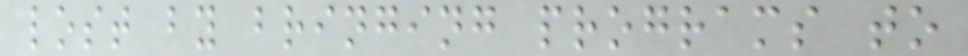lost by bringing programs to
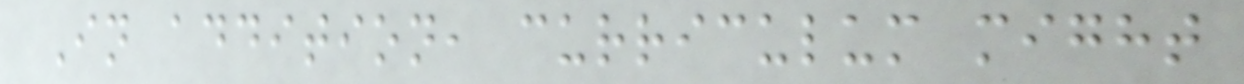In addition, curriculum might
